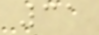31
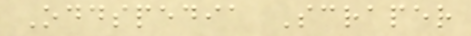Oddspedia Scraper
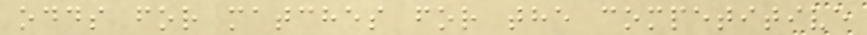odds for matches for the competitive
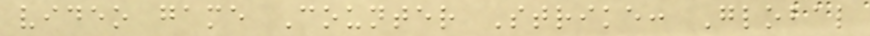video game Counter Strike: Global
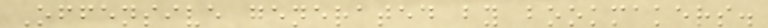Offensive generated by bookmakers.
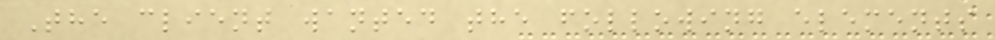The client wanted the following elements
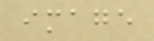image
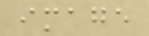image
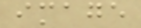image
